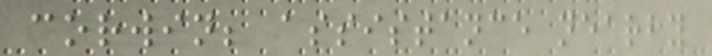corwin; assistance nearby
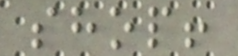shop!
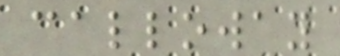calloway
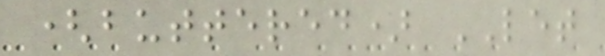(buttered) LET
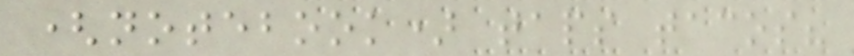(notebook) taps tacos?
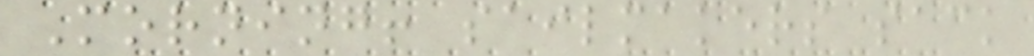Morning! sailmakers sack
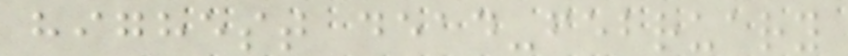highest dead-february
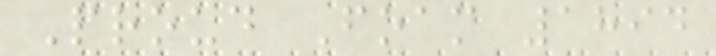Proud Foam 1894
